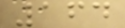164
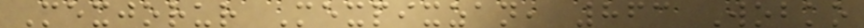Mexjorur Mexpixzan, 863 Wobko
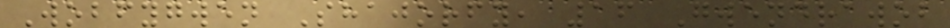Wobfygwen Shajorfy, 16 Gwendrawob
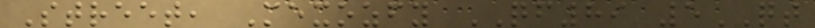Street, Mexozfy QF89 5QT
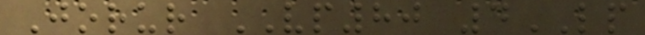Jorur VP80 4LP
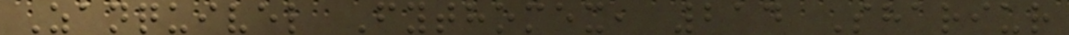Zanquivel Fythomex, 214 Shariur
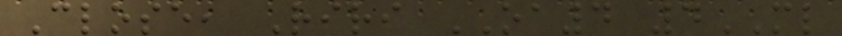Close, Riri OA4 4ML
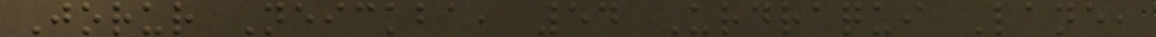Jorur Neickba, 54 Urdraqui Lane,
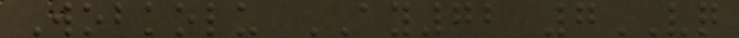Wobkolu AY72 7VQ
